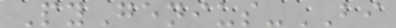PyGenius-BI
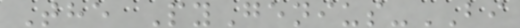The PyGenius-BI
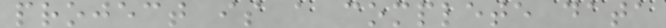project is a complete data
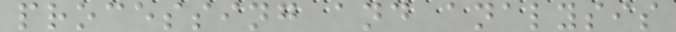processing and analysis
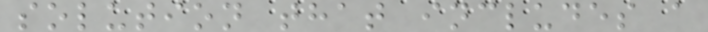solution that includes a
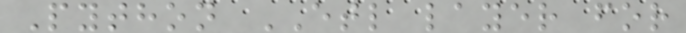Python ETL layer for
